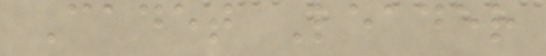Cadet Leader
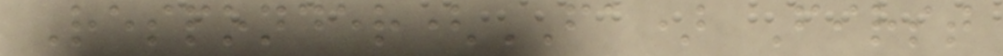Responder(FA) First
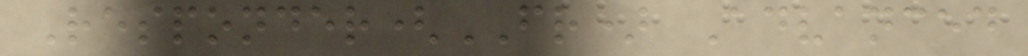Responder(FR) Advanced
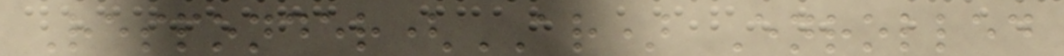Responder(AR) Enrolled
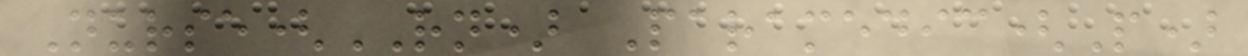Nurse(RN) Paramedic(P)
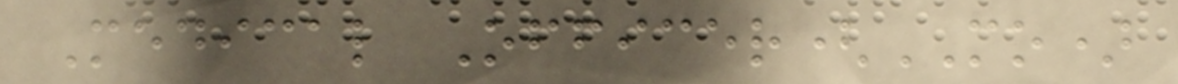Medical Officer(MO)
